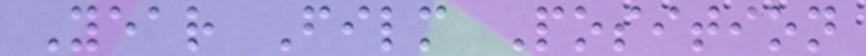Year Film Position
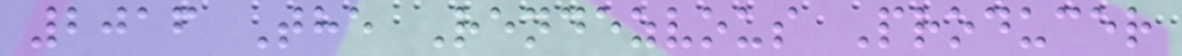2016 The Rendezvous Producer
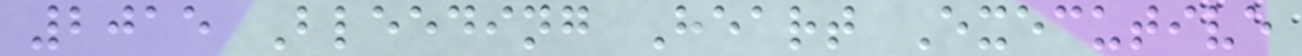2015 Bleeding Heart Executive
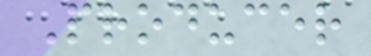Producer
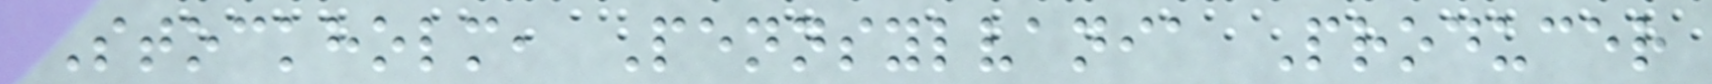Stockholm, Pennsylvania Producer
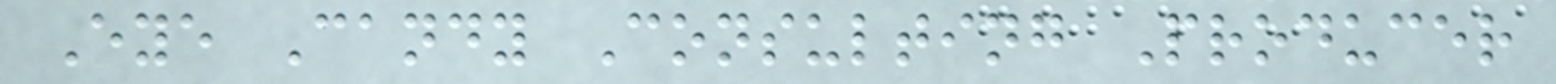Eye Candy Consulting Producer
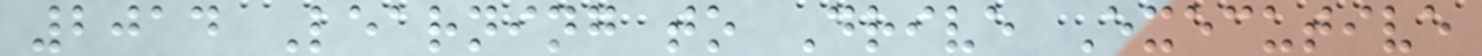2014 Learning to Drive Executive
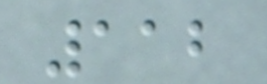112
